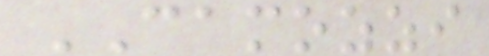CAMOZZI
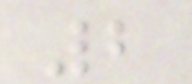2
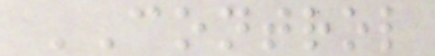CONTROL
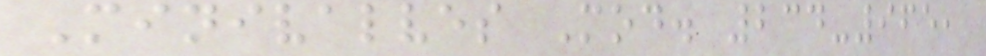Minivalves Mod. 234-965,
